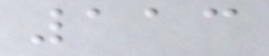113
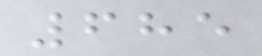685
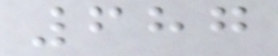687
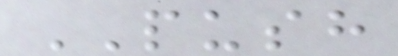PUSH
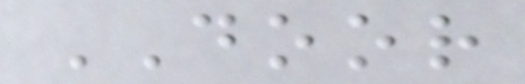DOOR
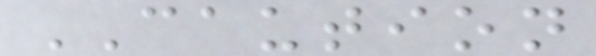CAUTION
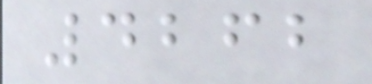4262
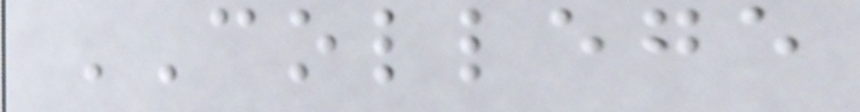COLLEGE
